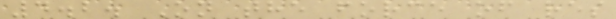4.2. On the force of res
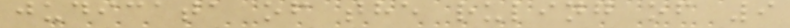judicata of the ruling of 9
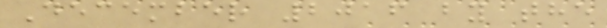December 2016 by the
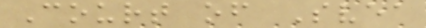Court of Svea
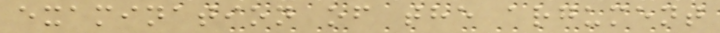examination of the argument
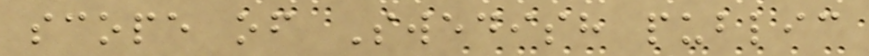scope of Swedish public
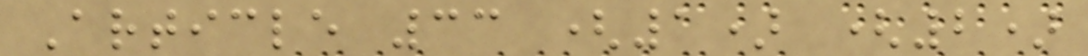Article 33 (1) (2)
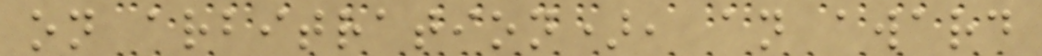on arbitration), an award
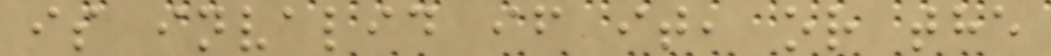is invalid if it, or the
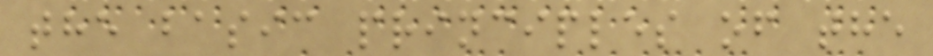the basic principles of the
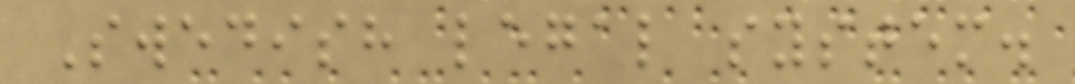Swedish legal system.
